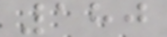180
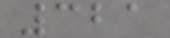321
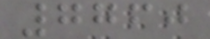7760
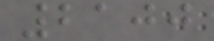2100
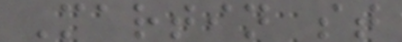Martin st
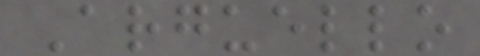Arguello
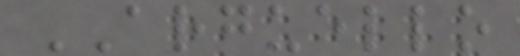ARGUELLO
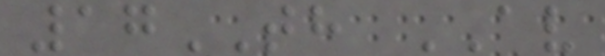17TH AV
